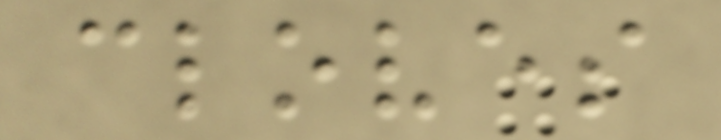cloves
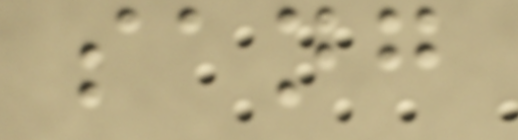sang
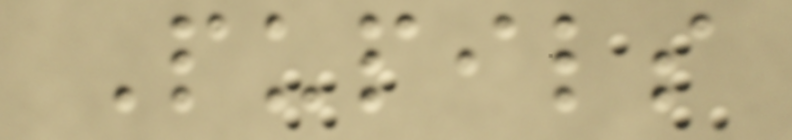Pupils
